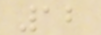12
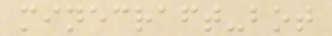minecraft-bot
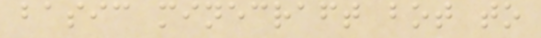basic minecraft bot to
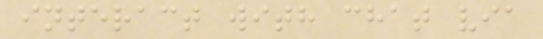interact with chat via
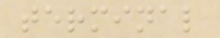terminal
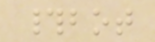#bot
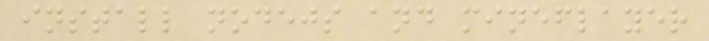install nodejs and mineflayer
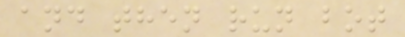and then run bot
